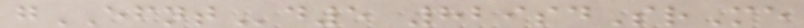gEFNTd5 829sdSrMe
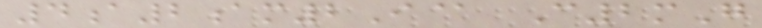4a2am2I@ C2mG
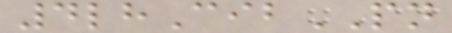4lhCibPN
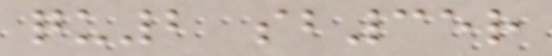qu2 sb35r
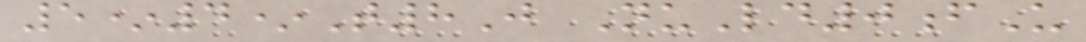5*4*T8J NuLd0fU
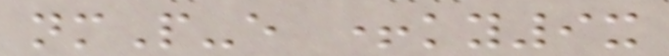nmP-e +ky9x
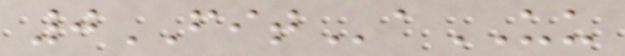0FITaUU
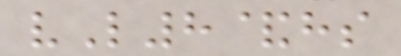vL8&hs
